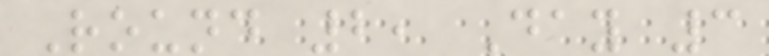Round 2, Day 3
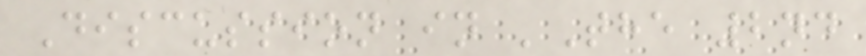Discussion in 'The 2nd
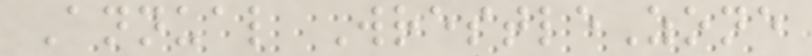Annual WrestleZone
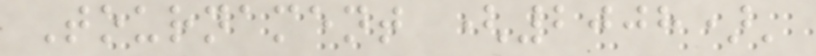Tournament (2008)'
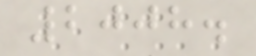2008.
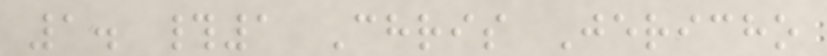1. #1 Chris Jericho
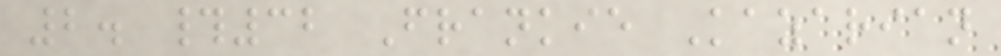2. #32 Frankie Kazarian
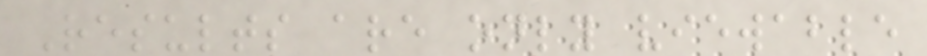Results are only viewable
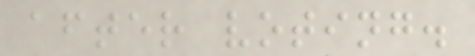after voting.
